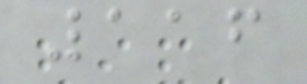116
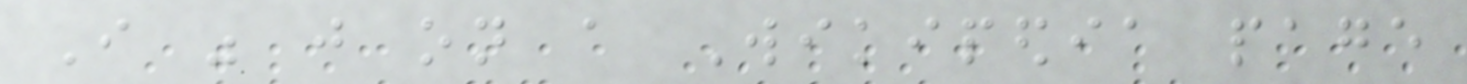I was just on a Wikipedia page
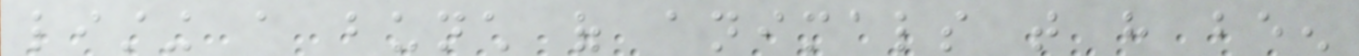listing a bunch of animals that have been
